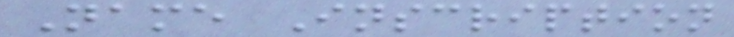Name Inscription
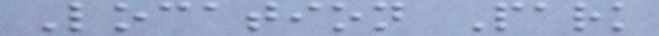Location Park
